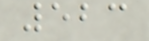523
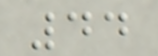44
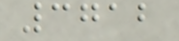3712
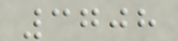3708
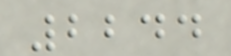2244
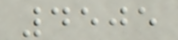4505
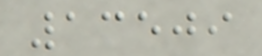13509
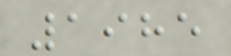1985
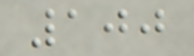100
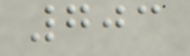703
